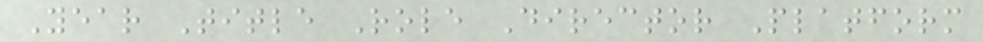Year Title Role Director Platform
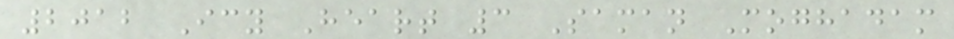2012 Icy Heart 3 Saman Moghadam
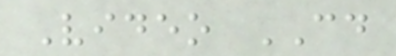Video CD
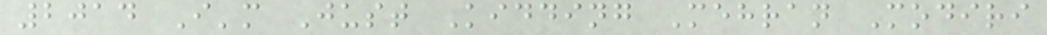2014 I'm Just Kidding Mehran Modiri
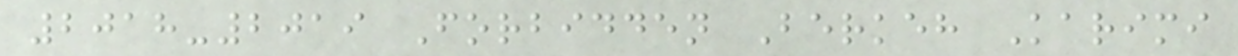2018-2019 Forbidden Berkeh Karimi
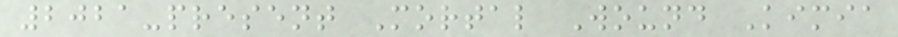2021-present Mortal Wound Kimia
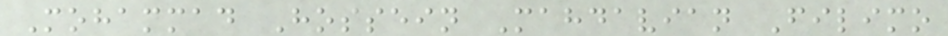Mohammad Hossein Mahdavian Filimo
